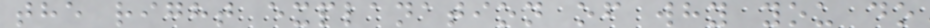the right explanation of why you do
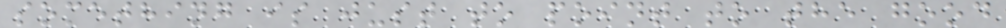something is just to point to the good
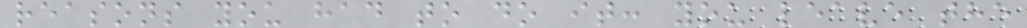reasons you had to do it: you leave the
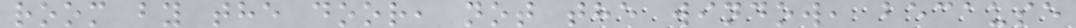room by the door, not the window, because
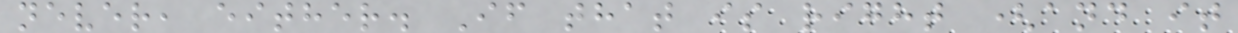never, either. If that is right (and it
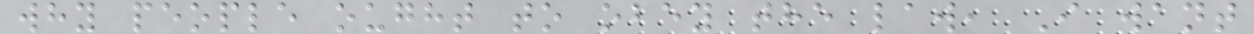why people ought to obey the law, I want
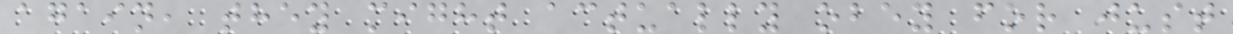again, they might actually obey for just
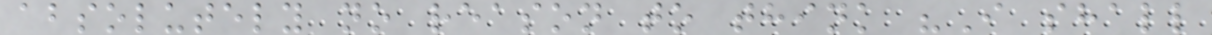absolutely no reason to think "I shall
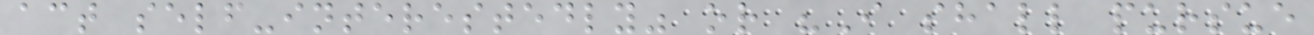act self-interestedly" or "I shall pursue
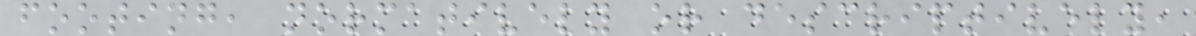footing, normatively or descriptively,
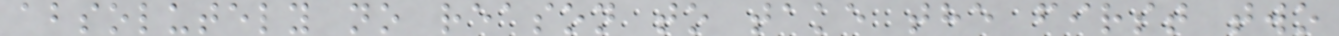absolutely no reason to take the first two
